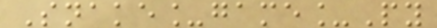Snake_game_Py
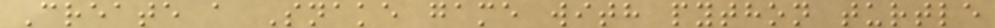Create a Snake game with python turtle
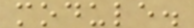module.
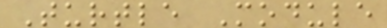Turtle Module
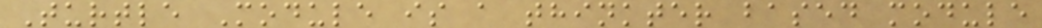Turtle Module is a thinkter based module
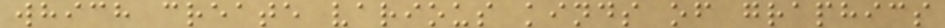which create various kinds of graphics
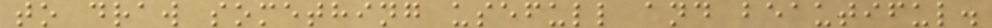to draw something usefull and beautiful.
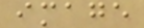image
